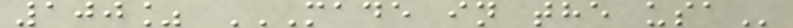100% MADE IN THE USA
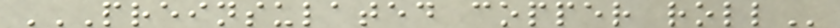PREINSULATED COPPER ROLL
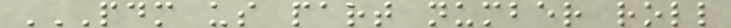PDM US PART NUMBER ROLL
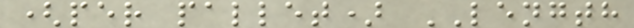(per pallet) LENGTH
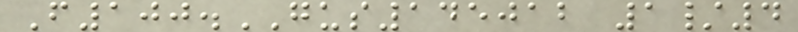F100.GUS145012 1/4
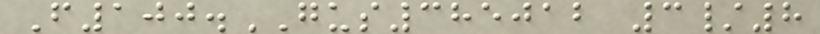F100.GUS385012 3/8
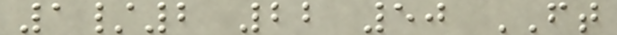1/2 22 50 FT
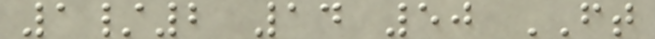1/2 14 50 FT
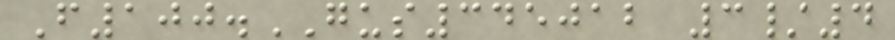F100.GUS345012 3/4
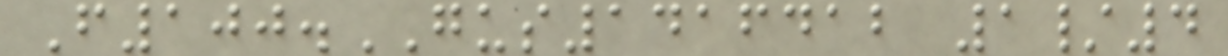F100.GUS1416412 1/4
